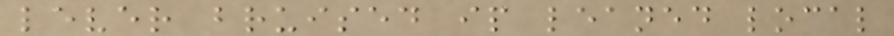lever bruised ip leaned local
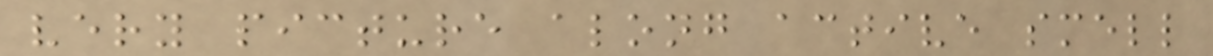very picture along active smell
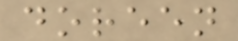doreen
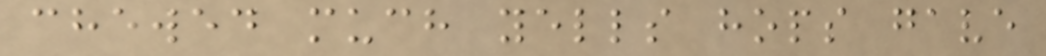chewed much yells hops gave
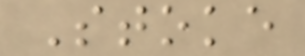Stoke
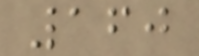160
